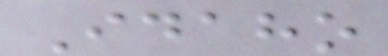Idaho
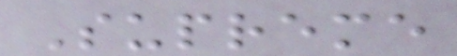Supreme
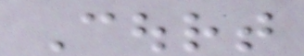Court
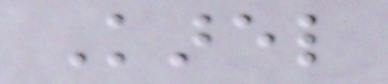Karel
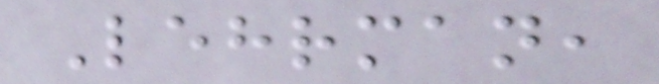Lehrman,
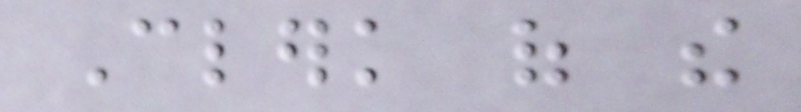Clerk of the
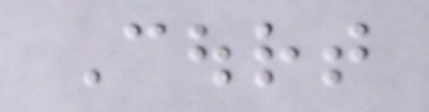Court
